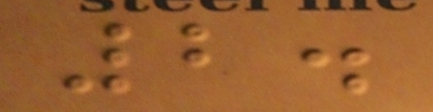2.
